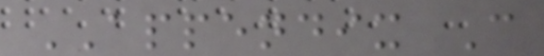APPENDIX C
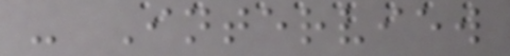- Interview
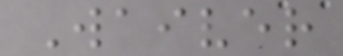Waiver
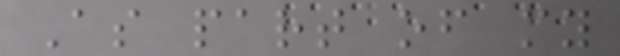As part of my
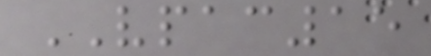VPAC15
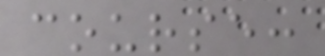course:
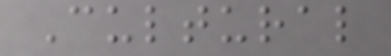Cultural
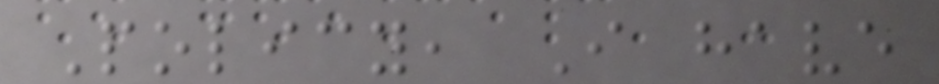Policy, I have
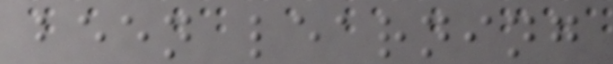been learning
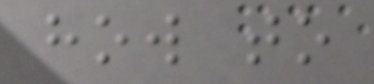how to
